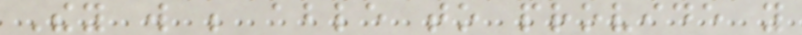They will be able to provide you
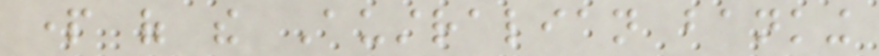part of the Australian banking
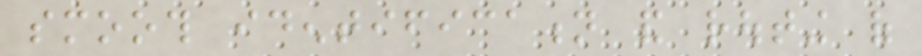smooth identification and routing of
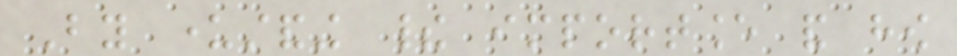By understanding their importance and how
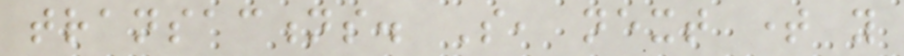transactions. So, next time you
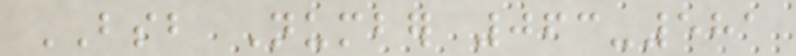BSB Number 063-581
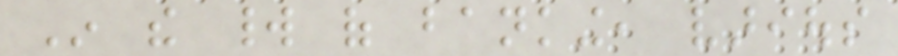In the world of banking, various
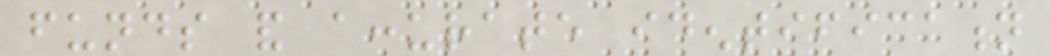funds and accurate identification
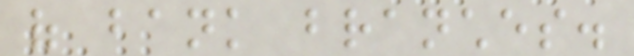of bank branches.
